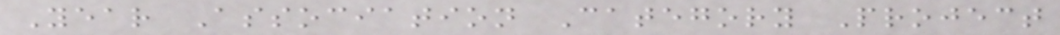Year Association Category Project
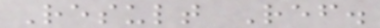Result Ref.
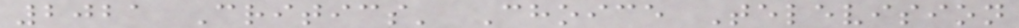2021 Critics' Choice Television
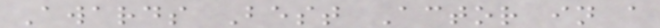Awards Best Actor in a
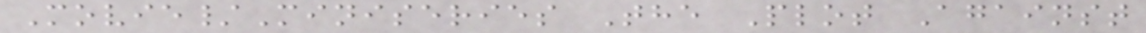Movie/Miniseries The Plot Against
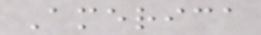America
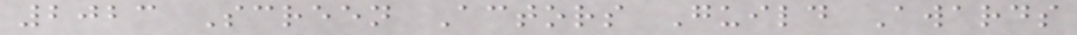2023 Screen Actors Guild Awards
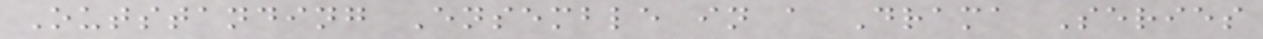Outstanding Ensemble in a Drama Series
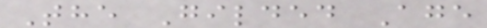The Gilded Age
